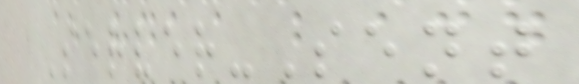Server-Sent
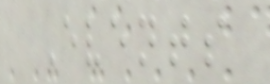Events
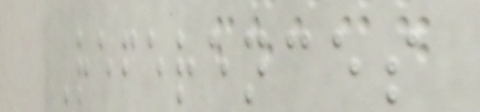References
